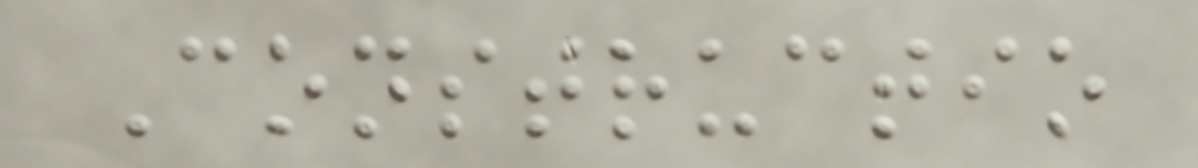Constructio
